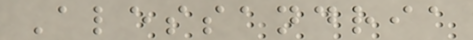Alessandria
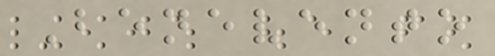Benevento
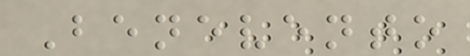Benevento
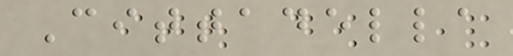Cittadella
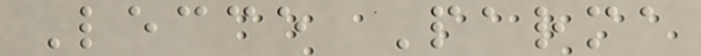Lecce Parma
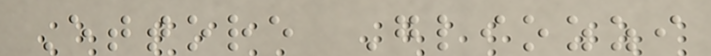Ettore Gliozzi
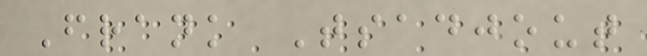Frank Tsadjout
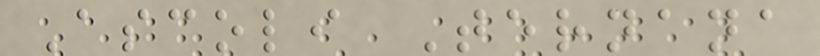Ascoli Ternana
